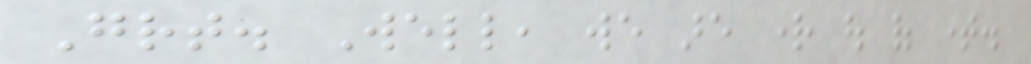Great. Well, we are right out of time.
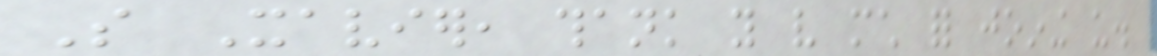So Xavier, thank you very much for joining us.
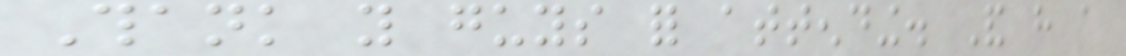Thank you guys for attending. And have a
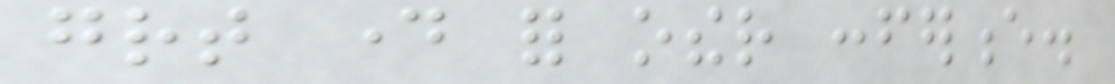great day for other conference.
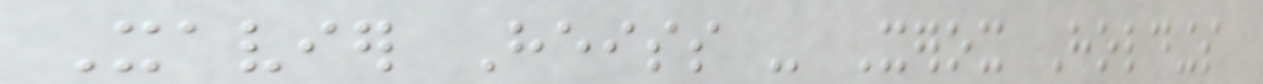Xavier Heiss - Xerox Holdings
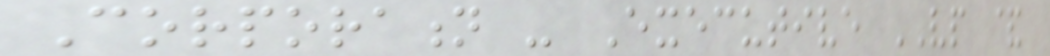Corporation - Executive VP &
